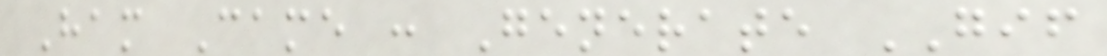Ham Came : Generate GIF
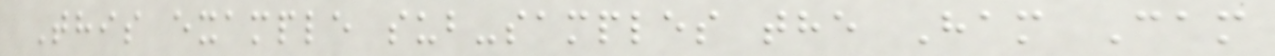This example sub-samples the Ham Cam
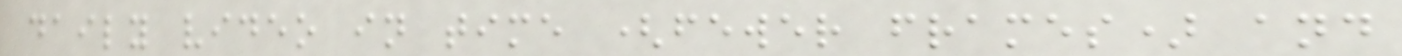daily video in time (fewer frames) and
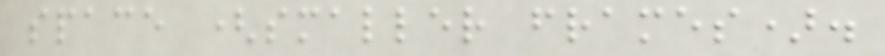space (smaller frames).
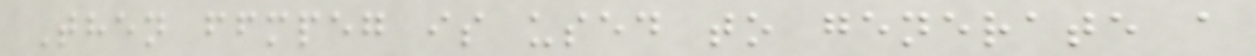Then ffmpeg is used to generate a
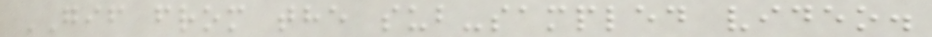GIF from the sub-sampled video.
